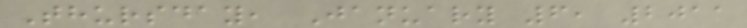Thursday, January 6, 2011
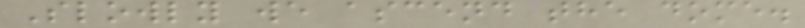Slowly we ascend the dome.
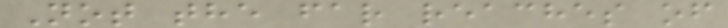Not the far reaches of
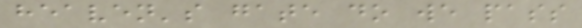heaven's gate do we pass
